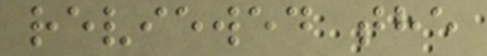reviewed the
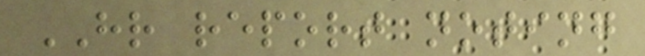HR report noting
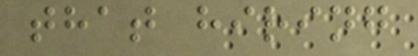that hiring
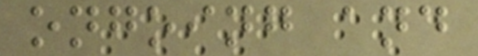ongoing and
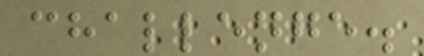challenge.
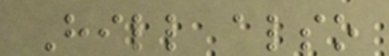Hill also
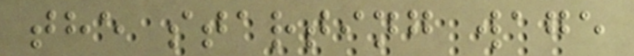the starting wage
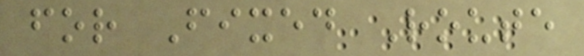for Fixed Route
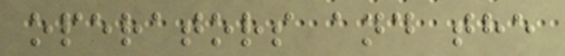operators and the
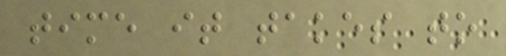time it takes to
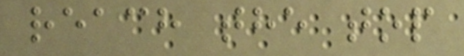reach the top
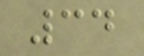34
